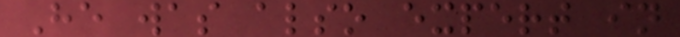He was also expert in
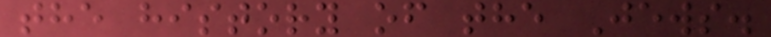the history of the Jews.
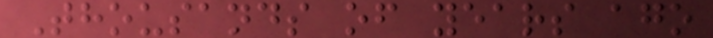Thousands of years ago
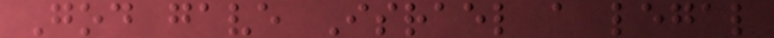God gave Israel a legal
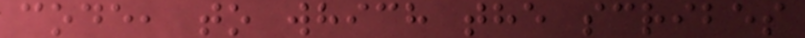code, to which the scribes
